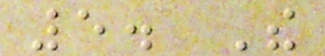5. The
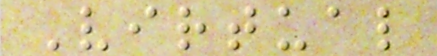Virtual
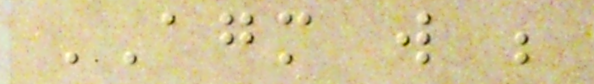AGM will be
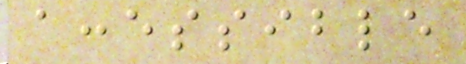accessible
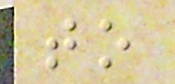to
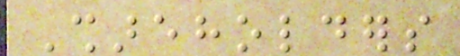Shareholders
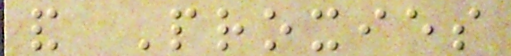and Proxies
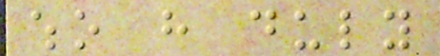who have duly
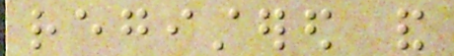registered and
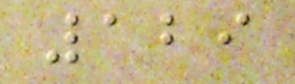129
